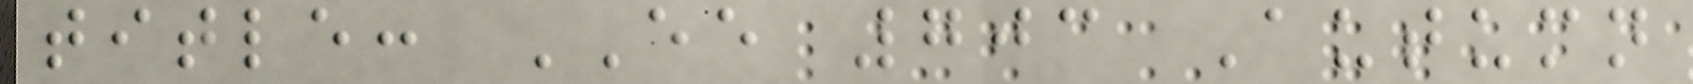title: EE 703 Autumn
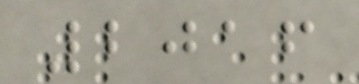2016
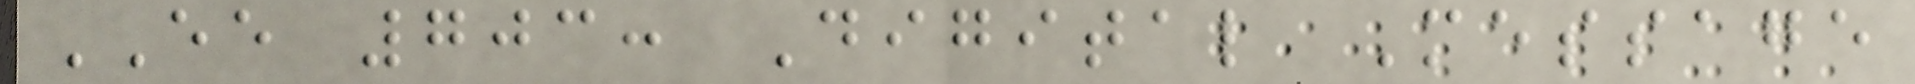EE 703: Digital Message
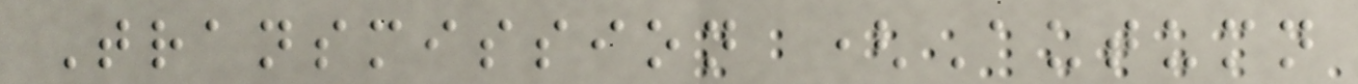Transmission (Autumn
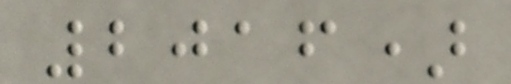2016)
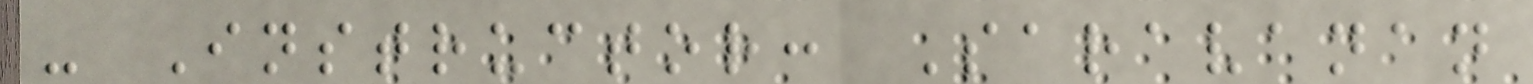- Instructor: Saravanan
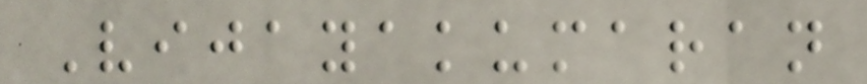Vijayakumaran
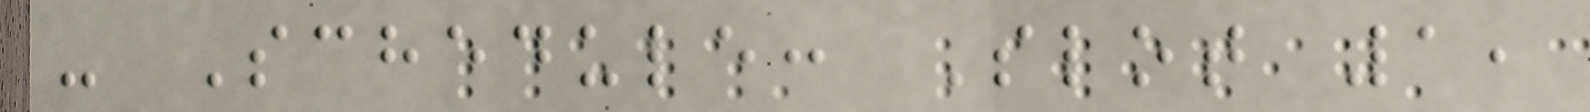- Schedule: Slot 1,
